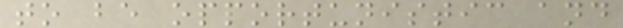to be opportunistic and
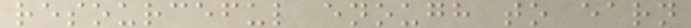resourceful enough to earn
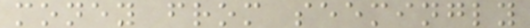money from seemingly
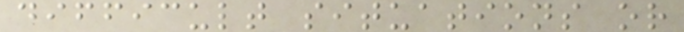difficult situations or
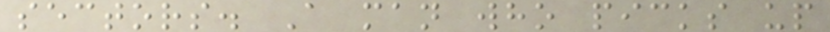sectors. A man who picks up
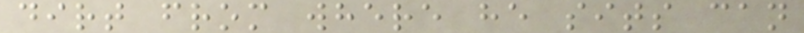dirt from where he sits can
